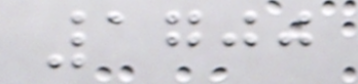1700
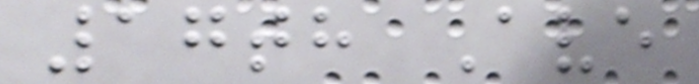17th Ave
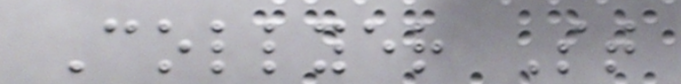Collyer St
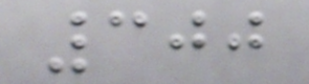300
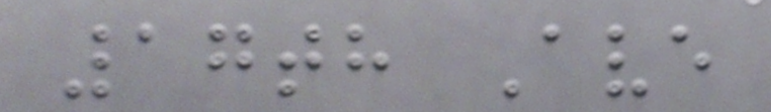17th Ave
